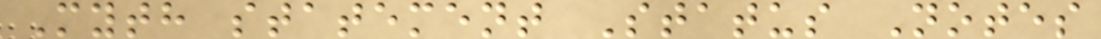Myth statement Status Notes
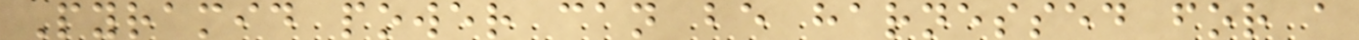Pyramid power can be harnessed for a
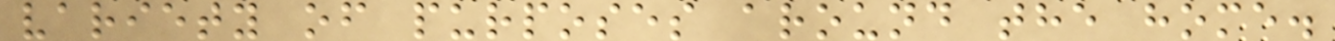variety of purposes around the home.
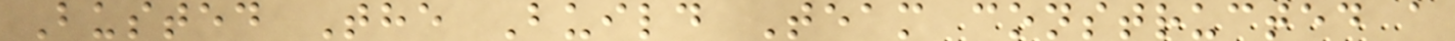Busted The Build Team constructed a
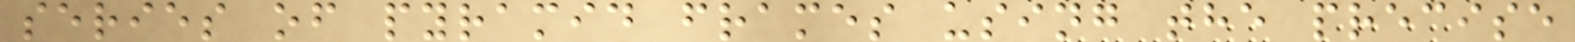series of pyramid frames using the precise
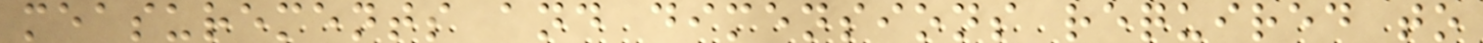measurements and dimensions required to
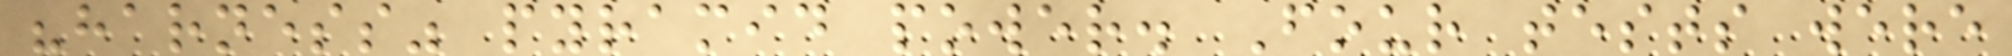"harness" pyramid power. Four tests were
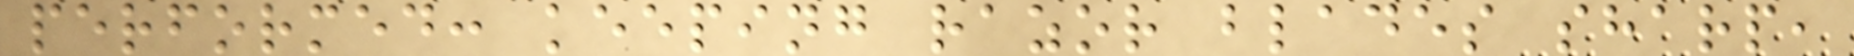performed: keeping razor blades sharp,
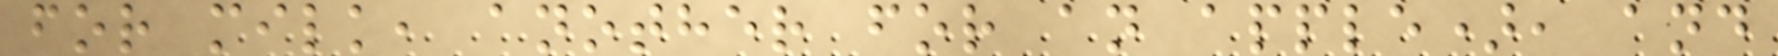for milk, another for an apple), and
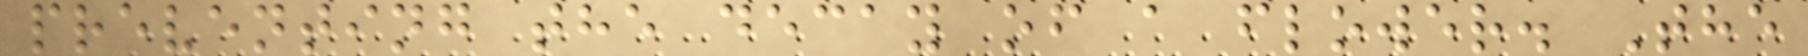preventing the decay of a flower. The
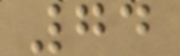74
